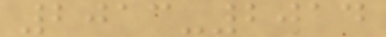2013-2014
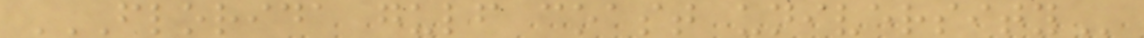FLORIDA GULF COAST UNIVERSITY
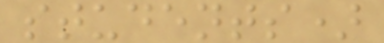students)
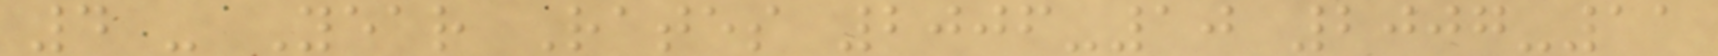4 - Year Rates 2006-10 2007-11
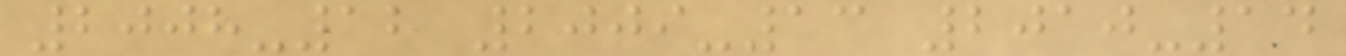2008-12 2009-13 2010-14
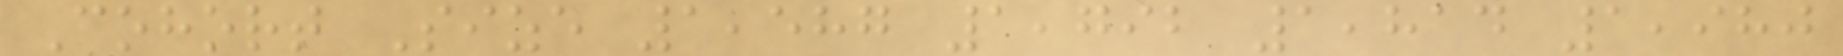Cohort Size 1,587 1,792 1,814 1,980
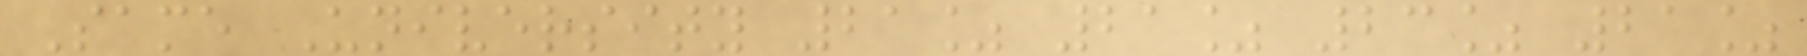Same University 21% 21% 23% 21%
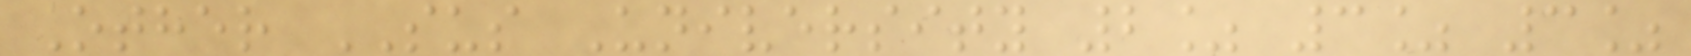Other SUS University 2% 3% 3%
